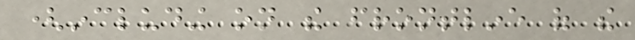(including on the frontline of the
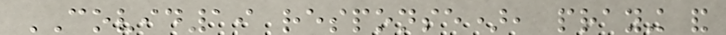COVID19 response), praying and
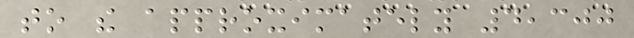to the approximately 4,300
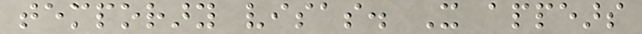temporary visas. It appears
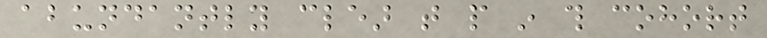abundantly clear that people in this cohort
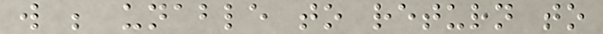will be unable to return to
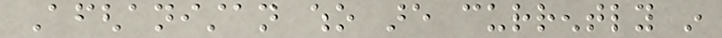Afghanistan who are currently in
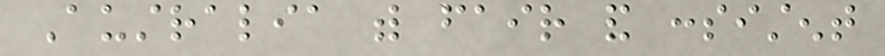Australia with fair and consistent
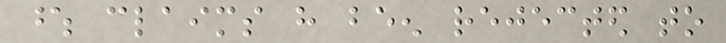whose claims have been rejected to
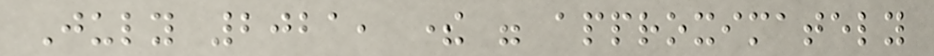July 2021, there were approximately
